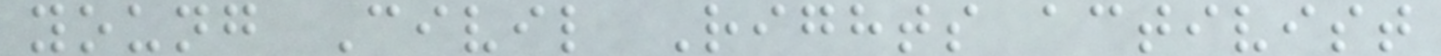young Civil Rights activist
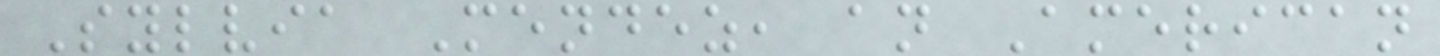Sylvia Mendez, an American
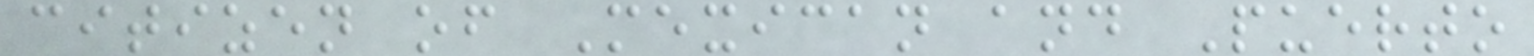citizen of Mexican and Puerto
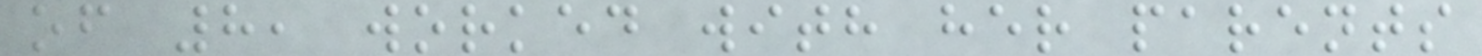of 8, worked with her parents
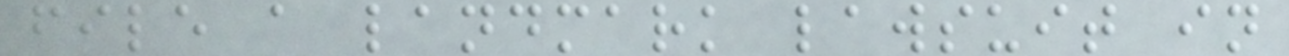file a landmark lawsuit in
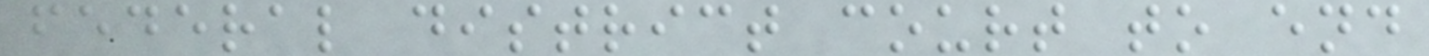federal district court to end
